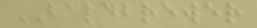BALDBREWER
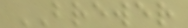BREWER
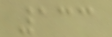133
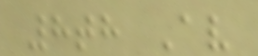8th Av
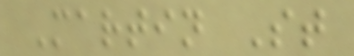Martin St
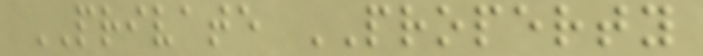PRIVATE PROPERTY
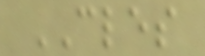CLES
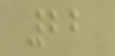22
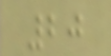20
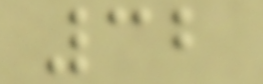32
